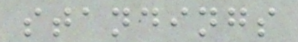standings
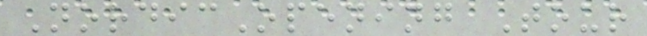NordicOpening Tour
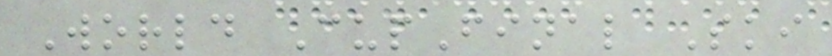World CupFinal Ski
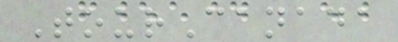TourCanada
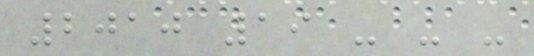2010 19 - - -
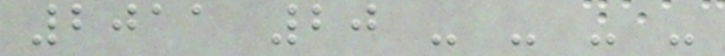2011 20 - - - -
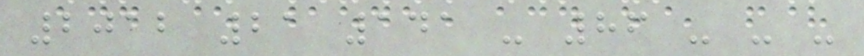2012 21 141 - 86 - - -
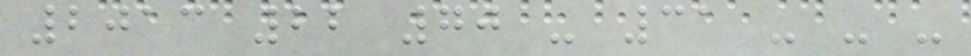2013 22 70 - 31 - - -
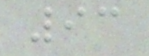93
